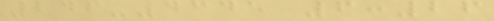246-4345 6:26
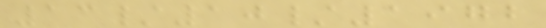13/10/1972
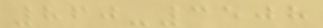860-3508
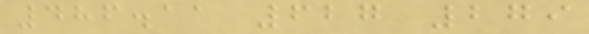486.11 627 279
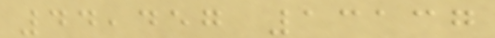44,457 13137
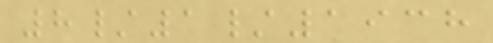8/1/1938
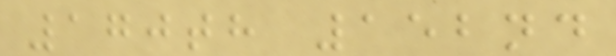170th 152nd
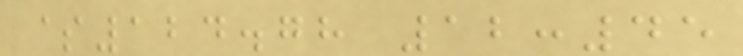$124.78 12:45
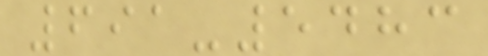691-5483
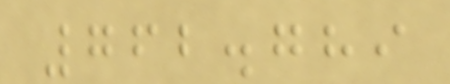762.789
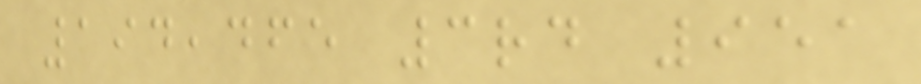194,465 3rd 951
